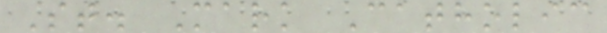St. Mark Catholic
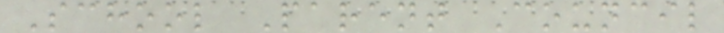School Parent Council
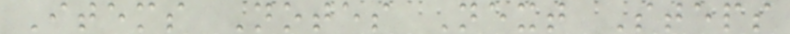Items Notes Next Steps
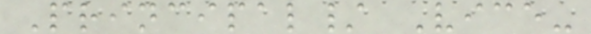Principal/ Vice-
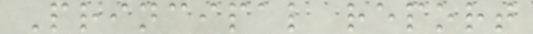Principal report
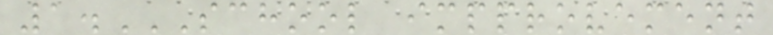1.SCHOOL IMPPROVEMENT
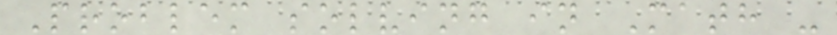Problem solving in Math -
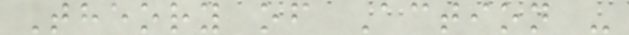Theory of Action -
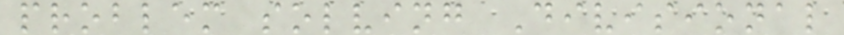problem solving Divisional
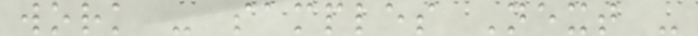work - samples Next -
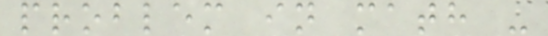problem in math -
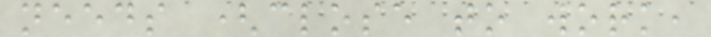needs (close to work,
